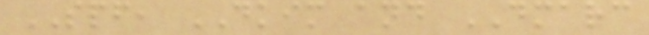SPF, DKIM and DMARC
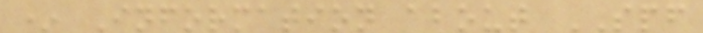* Information about SPF
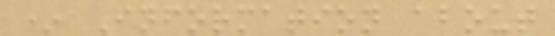* Information about
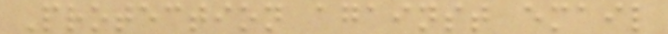Protection against email
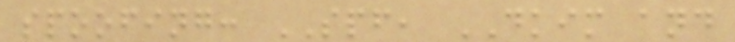spoofing: SPF, DKIM and
